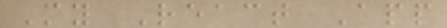My React App
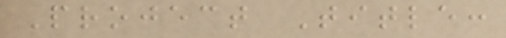Project Title:
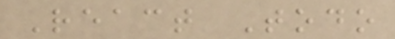React Todo
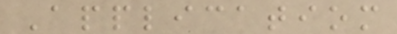Applicatiom
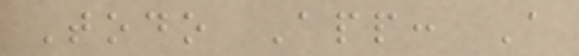Todo App: A
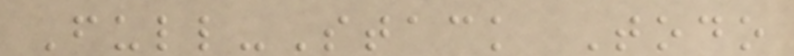Full-Stack Todo
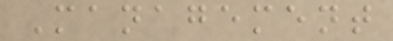Management
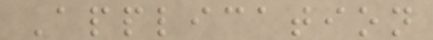Application
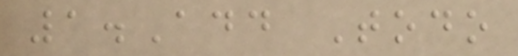1.Add Todo
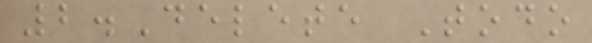2.Delete Todo
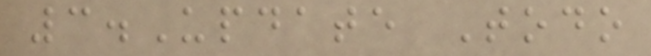3.Update Todo
